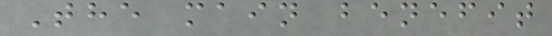The main benefit
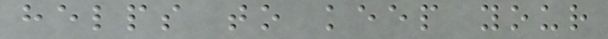helps to keep your
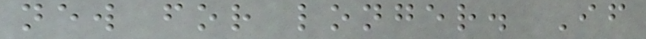new for longer. If
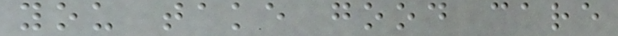you take good care
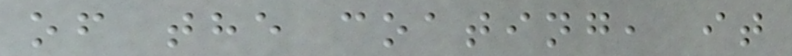of the coating, it
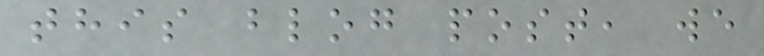this blog post, we
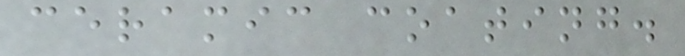ceramic coating.
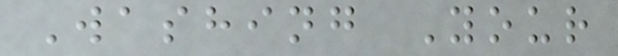Washing Your
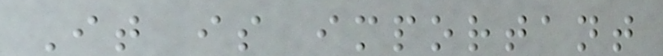It is important
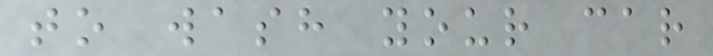to wash your car
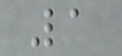1
